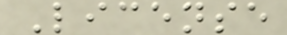License
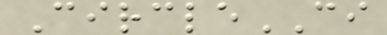CircleCI
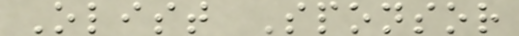Olist Sponsor
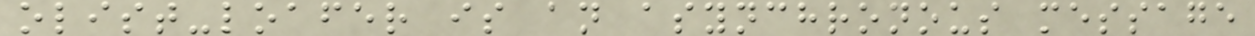olist-loafer is an asynchronous message
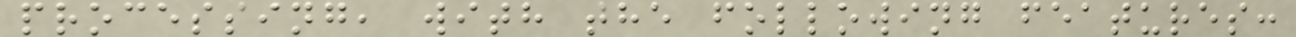processing, with the following features:
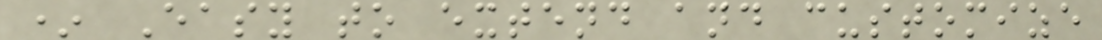* Easy to extend and customize
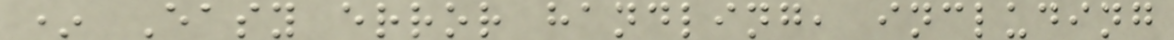* Easy error handling, including
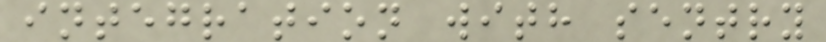integration with sentry
